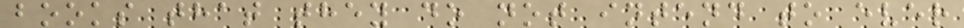books that they do not intend to ever
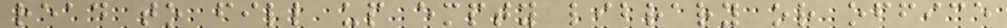read to fill up empty library or office
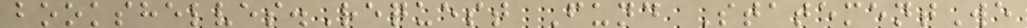bookshelves.Request Fund StatementWe
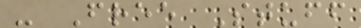- Free Stuff
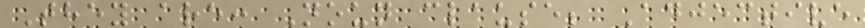They are: Noun clause; Adjective
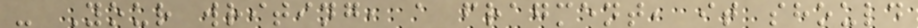- Your writing, a fragment, it should
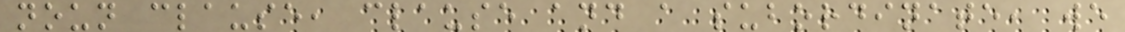noun clause, clause and a subordinate, we
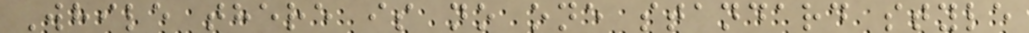While there is no one standard style
